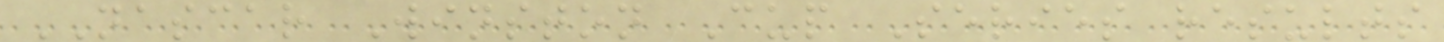NASCAR Winston Cup Series results
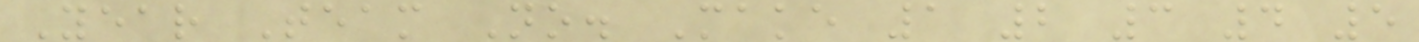Year Team No. Make 1 2 3 4 5
